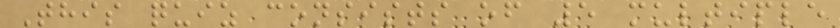This quiz consists of 5 multiple
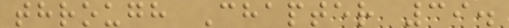through Chapter 39.
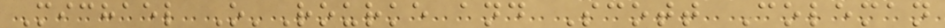Michael O'Rourke and Scott Coleman
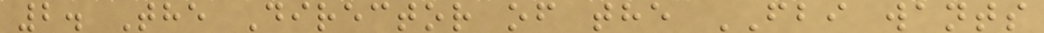2. The Director of the FBI wants
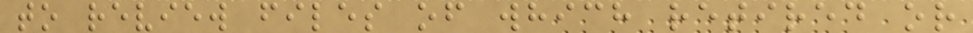to review files of which retired or
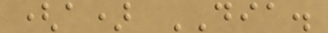(a) DIA.
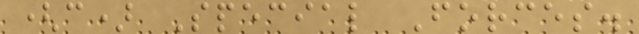(c) Special Forces.
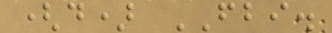(d) FBI.
